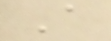A
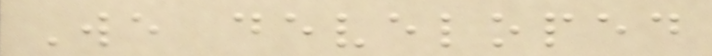We developed
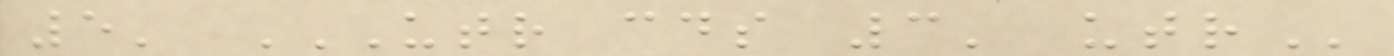5' UTR CDS 3' UTR
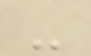-
